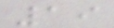19
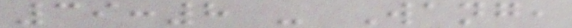39:8 - Wang,
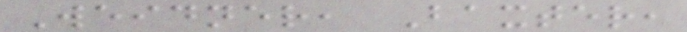Weidner, Baxter,
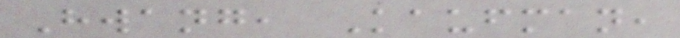Hwang, Kaufman,
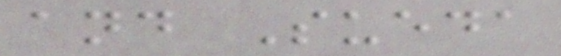and Sueda
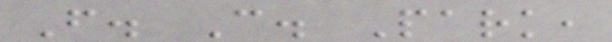F. C. Park,
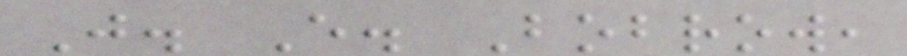J. E. Bobrow,
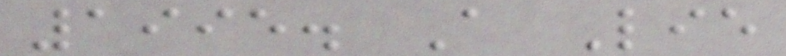1995. A Lie
